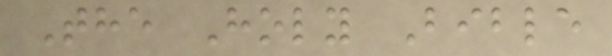The Holy Bible
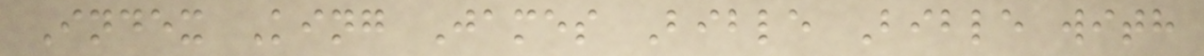Index King James Bible Bible with
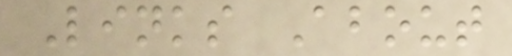Links About
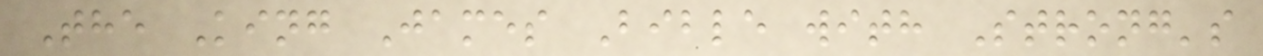The King James Bible with Strong's
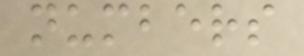numbers
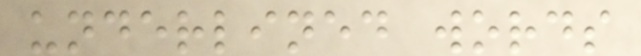underlined words
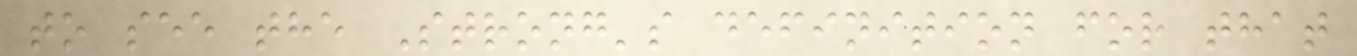to see the Strong's definition for that
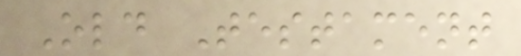Old Testament
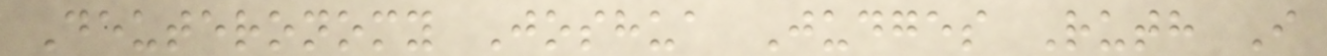Deuteronomy Joshua Judges Ruth I
